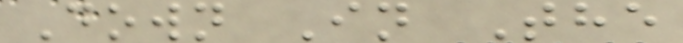Down In The
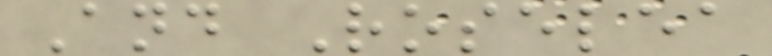And Roselea
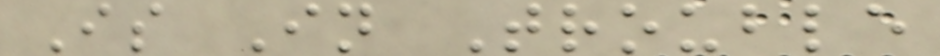Is In Trouble
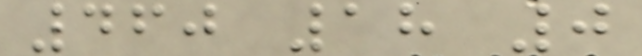460 18 0
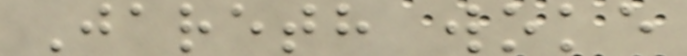Jareth woke
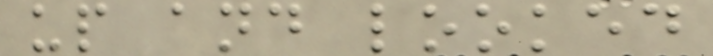up and looked
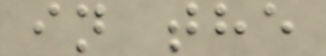in the
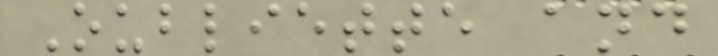Oubliette and
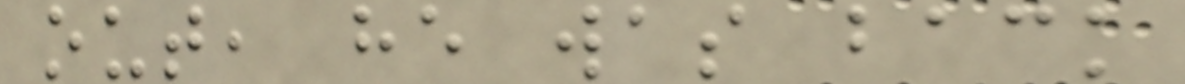out, he was back
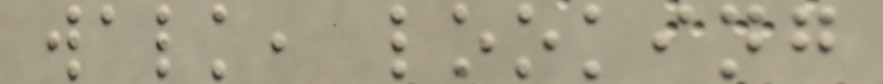walk, looking
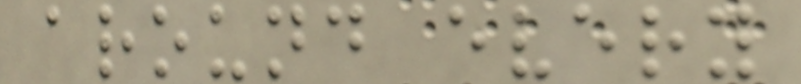around every
